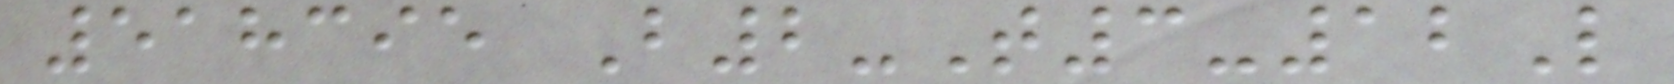518395 B2-T3-12L
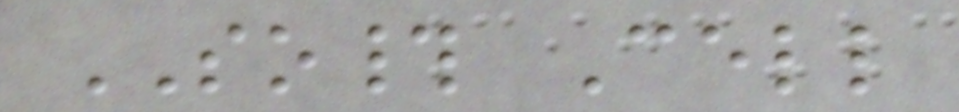SO# Cell
